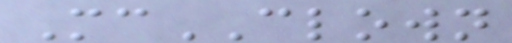McCLOWN
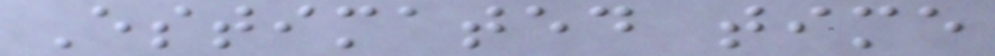Estimated time
